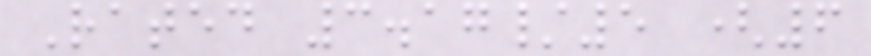Rated 3.17/5 (6
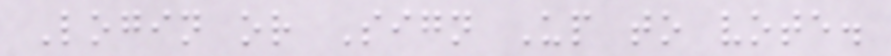Login or Sign Up to vote.
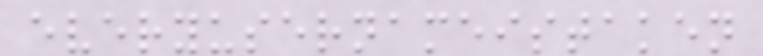everyusernameistaken
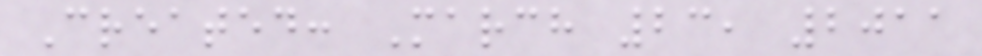Created: March 23, 2011
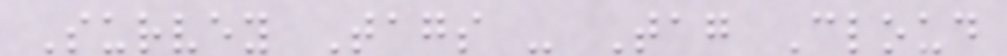Survey Tags - Tag Cloud
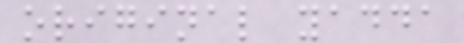original yadda
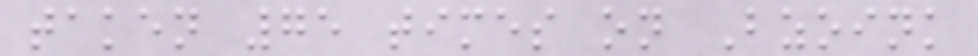taken 75 times on Bzoink
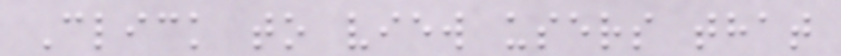Click to view users that
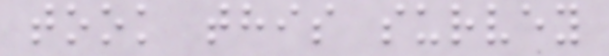took this survey
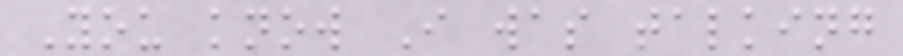You know I was talking
